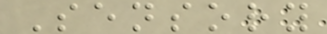Sensory
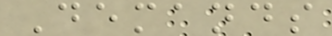Demands
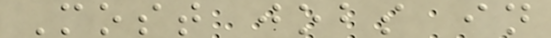Most jobs in
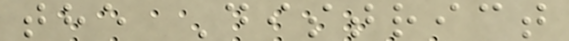the District
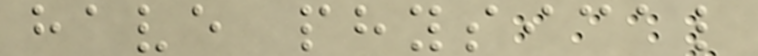have physical
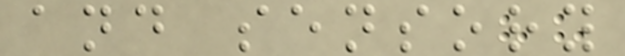and sensory
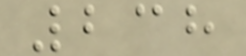238
